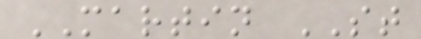MARTIN ST
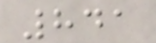841
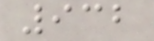932
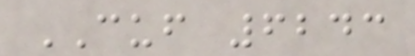CUF 6243
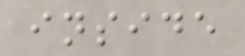inside
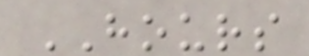HOURS
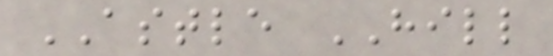ASTLE HILL
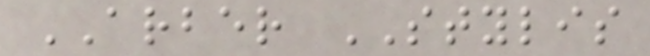ARBER STYLIS
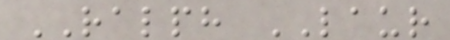RALPH LAUR
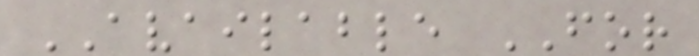AVAILABLE FOR
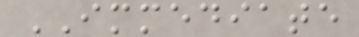IMMEDIATE
